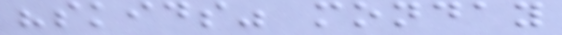"skids" monday
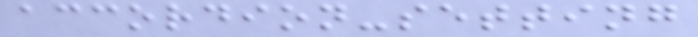accordion-setting
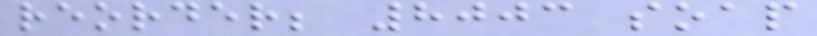reorder; 8003 soap
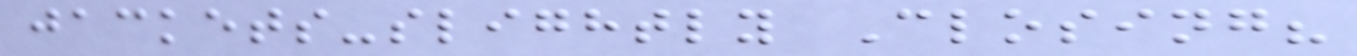jackets-slightly Closing?
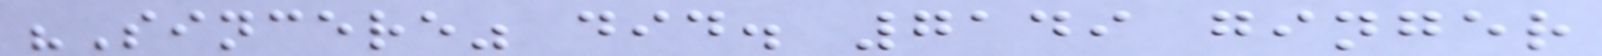"Sincere" did. 7149 ginger
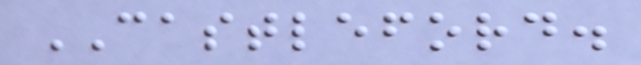CASTLEFORD.
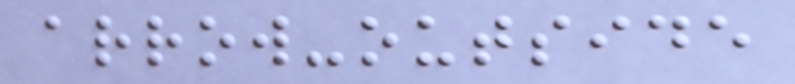arrow-outside
